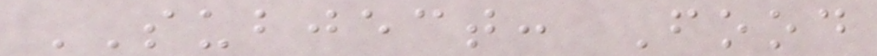SUBJECT: Food
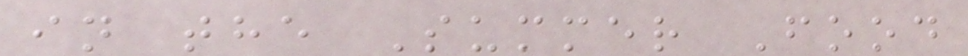in the Summer Food
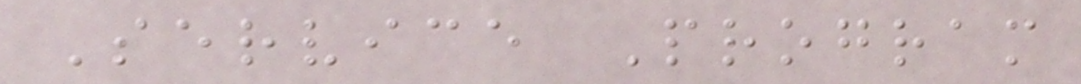Service Program
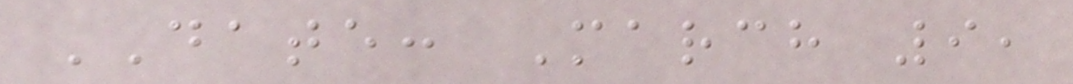DATE: March 9,
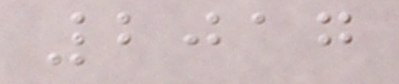2017
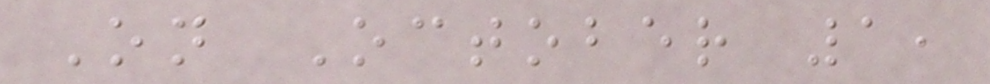On October 1,
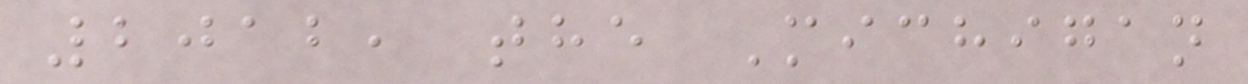2012, the Michigan
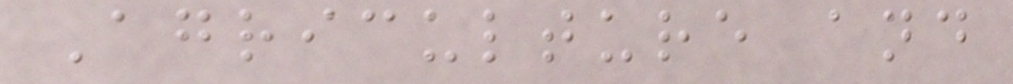Agriculture and
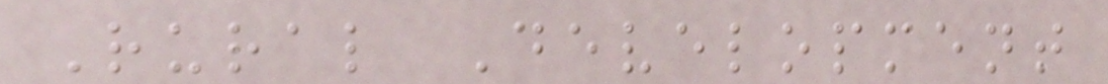Rural Development
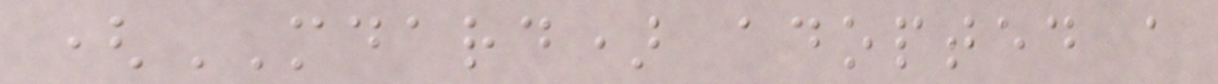(MDARD) adopted a
